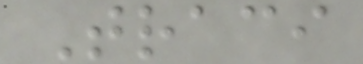Traci
